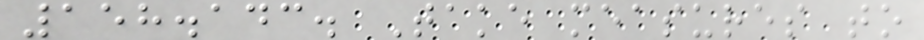158.143. Take measures to
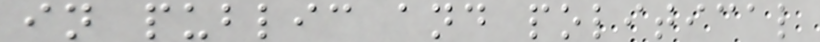in public and political
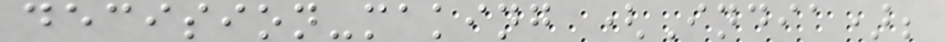decision-making (India);
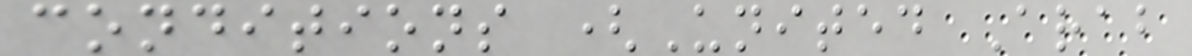conditions (United Arab
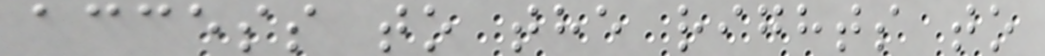access to the rights to
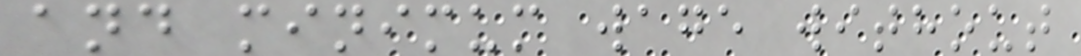and minimum wage without
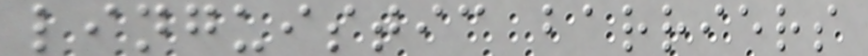linguistic barriers
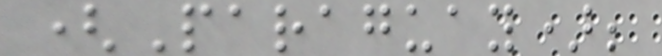(Paraguay);
